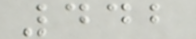442
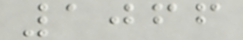1066
